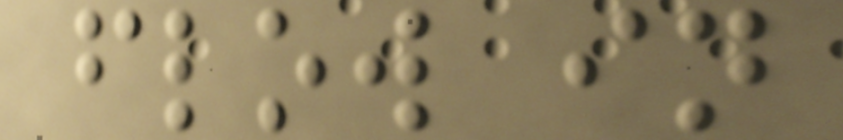flow in
